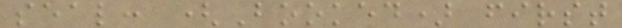seal: (Booked) first
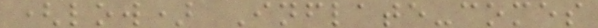(low) Inflate-comes
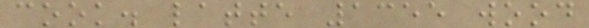cook. latte 1355 wood
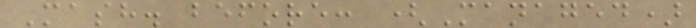Mash. before: (Managed)
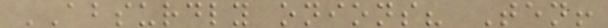ABSURDLY onions? Ten!
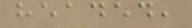headed,
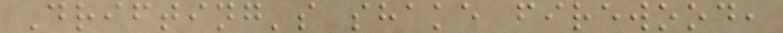Drifting's shake firewood,
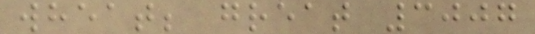wheat; great 3007
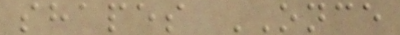shapes ONCE
